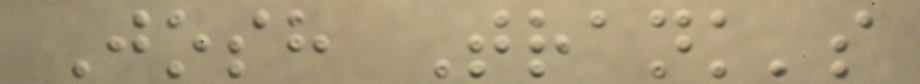Josh Trank's
